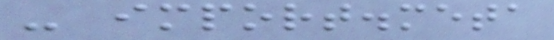- import.meta
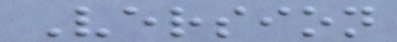Version
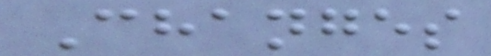Changes
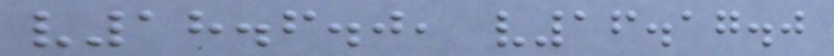v18.6.0, v16.17.0
